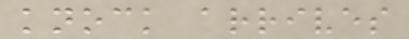knock arrives
